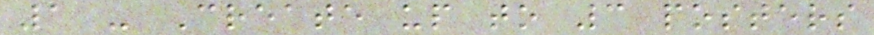1 - Create up to 3 posters
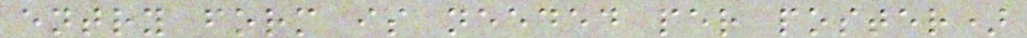entry form is needed per poster)
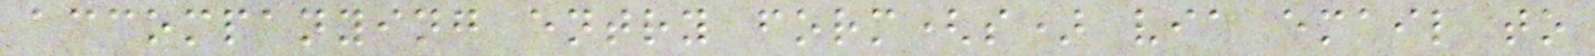accompanying entry form(s) via email to
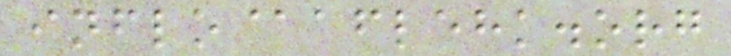inflo@aflehk.org
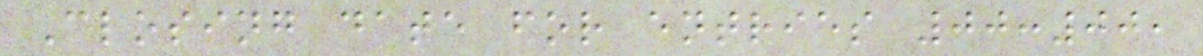Closing date for entries 00:00,
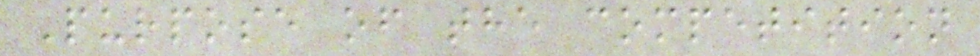Purpose of the competition
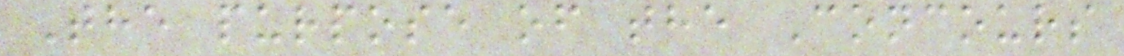The purpose of the Concours
